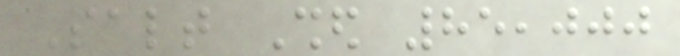Salt Shed 85,000
